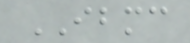IBMC
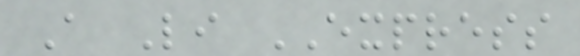A Li EXPRESS
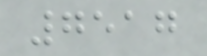7517
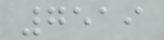7519
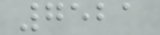7521
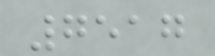7517
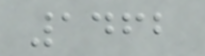1462
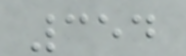354
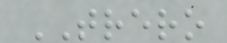TRERO
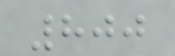800
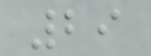29
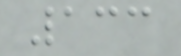133
